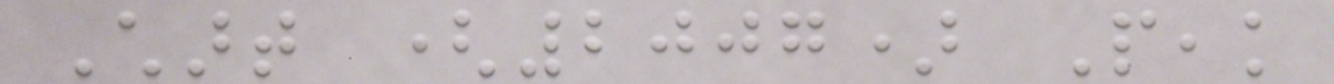Chart (2007) Peak
